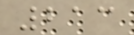213
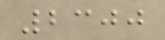2300
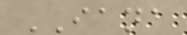IANA
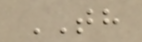TH
